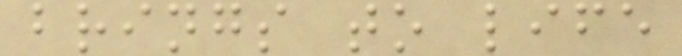brings to life
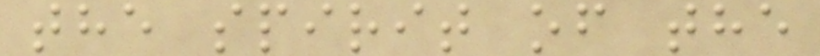the spirit of the
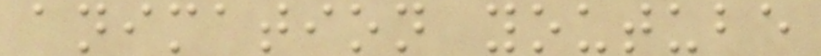animation youtube
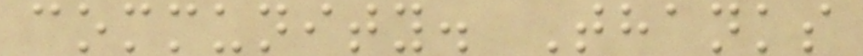community. Thanks
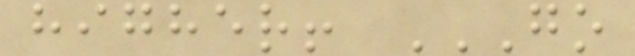higher! GO
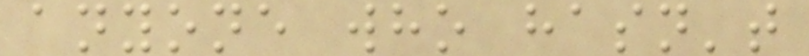anyone who hasn't
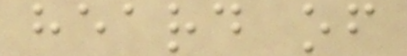heard of
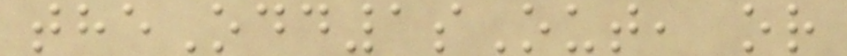theOdd1sOut, or
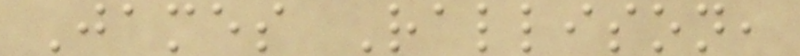James Rallison,
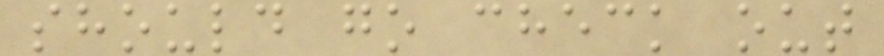should go check out
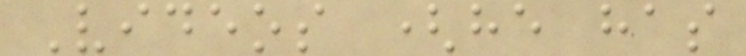Videos (he has
